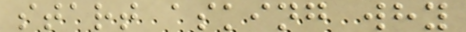start asking why
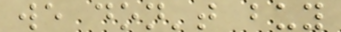we don't buy
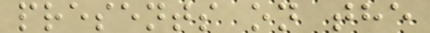presents on the
